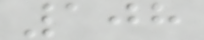108
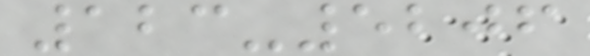123-5206
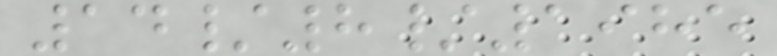14/8/1985
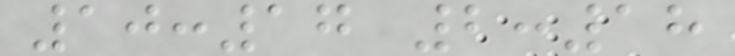10:17 2:18
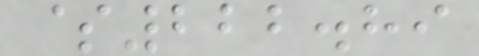$222.89
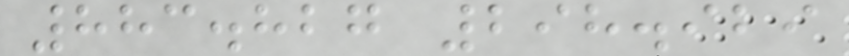883.827 298.929
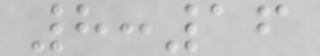8:16
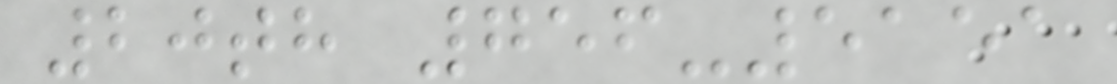20th 756-5151
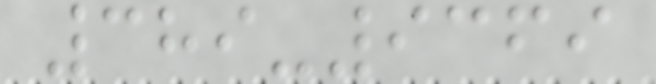389-9369
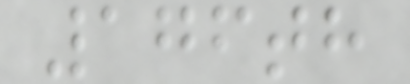176th
